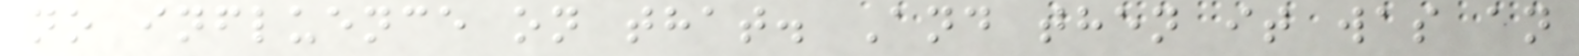no influence on that. And then it was an
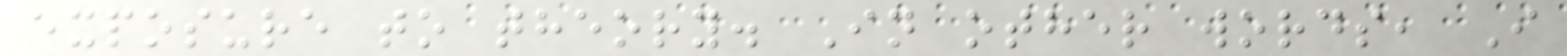exposure to theory. In other words, I
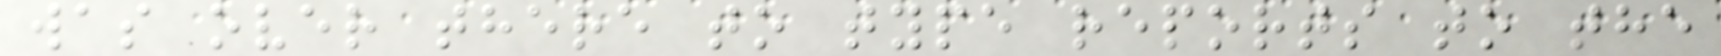was over there to type reports to the
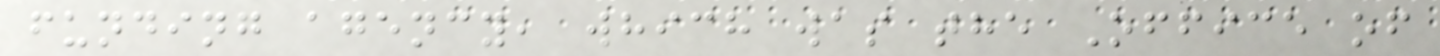funding agency, which was the Office of
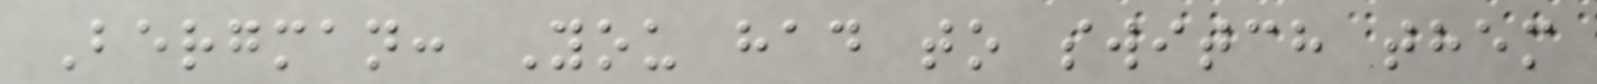Bergman: You had to switch them
